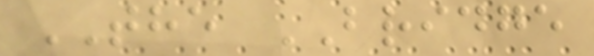THE BRIDGE
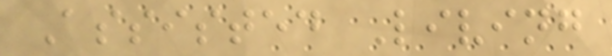Assisted Living
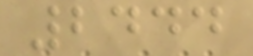2444
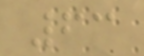63
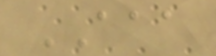AAA
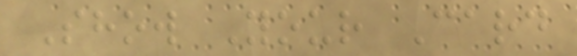Show Your Card
